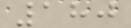180
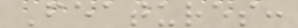Features:
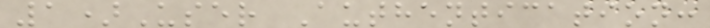1)User Authentication:
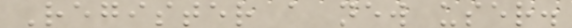Register a new user.
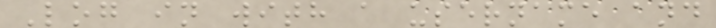Log in with a username and
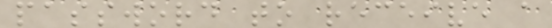password to receive a
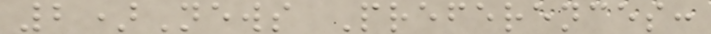2)News Preferences:
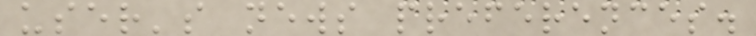user's news preferences.
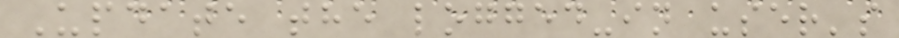Update the logged-in user's
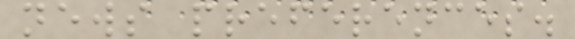news preferences.
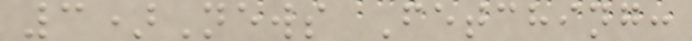3)News Fetching:
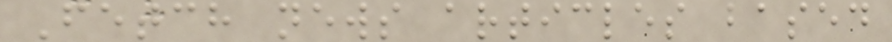Fetch news articles based
